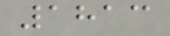1813
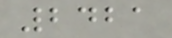2421
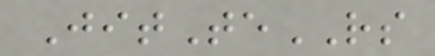JitTeRS
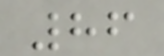86
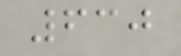630
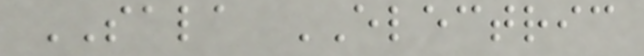SALA ELECTRIC
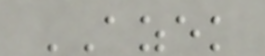AZEK
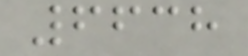6638
